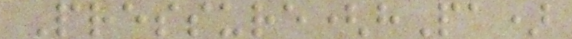Pressure(hPa)
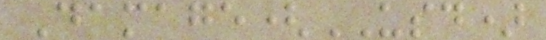Damage(USD)
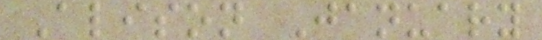Alison January
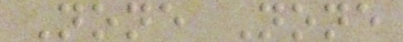None None
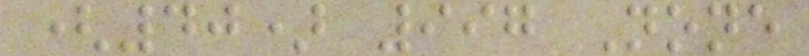(40) 997 None
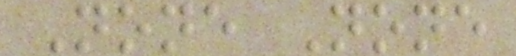None None
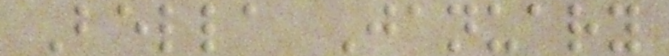Bella January
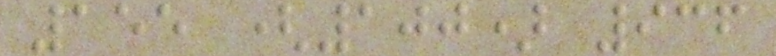155 (100) 936
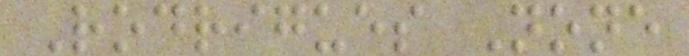Rodrigues None
